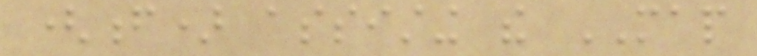(f) assisting the MAP
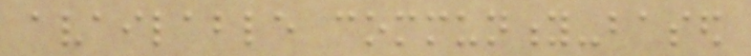available community-based
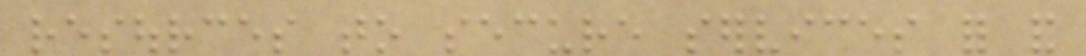resources to secure services for and
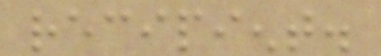recipient.
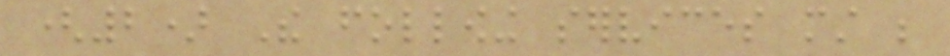(2) The following services must be
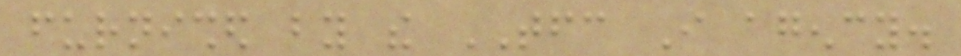furnished by the TFC I agency.
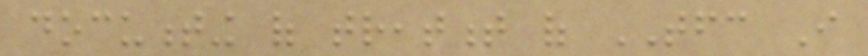documenting of treatment of TFC I
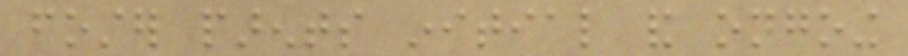foster parents initial and ongoing
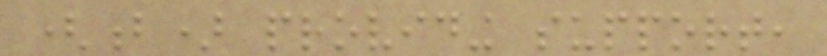(b) providing support,
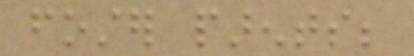foster parents;
